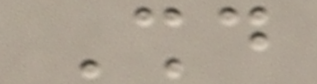Should
